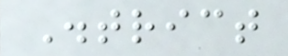District
